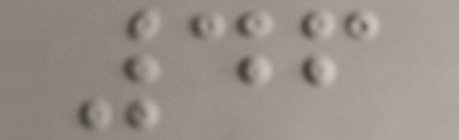46
